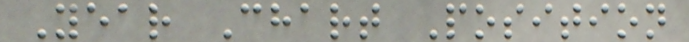Year Chart Position
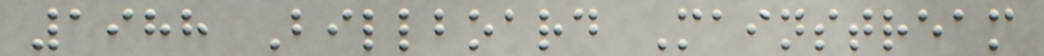1988 Billboard Mainstream
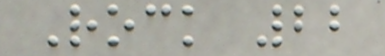Rock 22
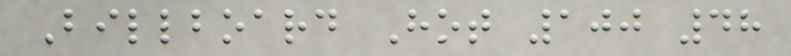Billboard Hot 100 48
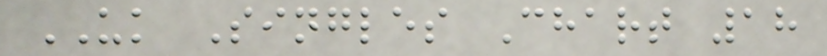UK Singles Chart 18
